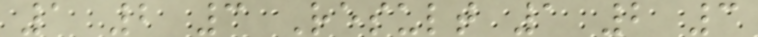1 2 3 Result 1 2 3
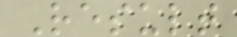Result
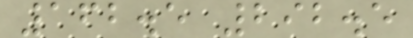162.5 292.5
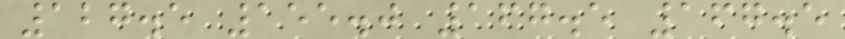127.5 155.0 167.5 167.5
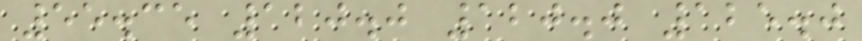55.35 120.0 120.0 125.0
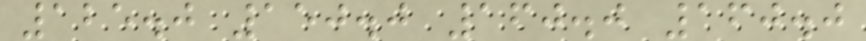125.0 150.0 160.0 160.0
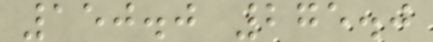150.0 275.0
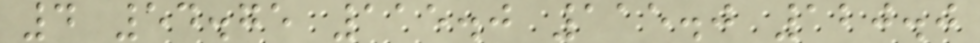4 54.75 115.0 115.0 120.0
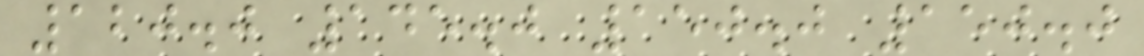120.0 145.0 150.0 150.0
